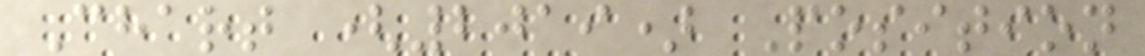Chart (2019) Position
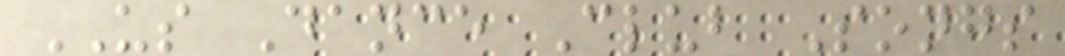US Dance Club Songs
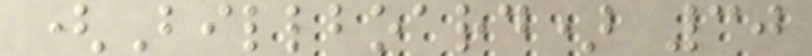(Billboard) 30
